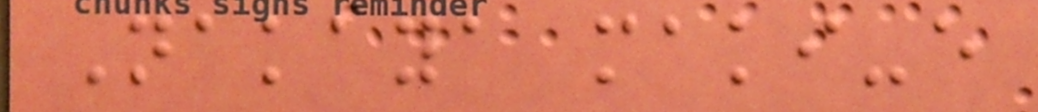Nakaya maki-e
